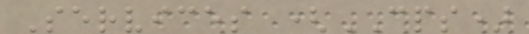Services (CPS)
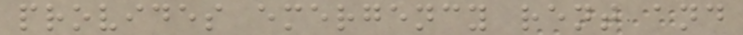provides emergency rent and
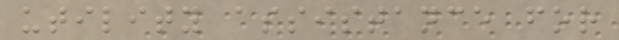utility assistance for
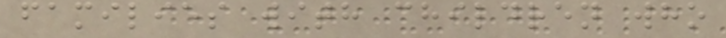families with children who
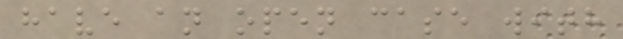have an open case with
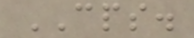CPS.
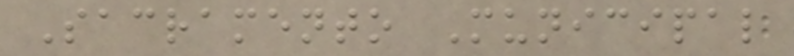Sacramento Municipal
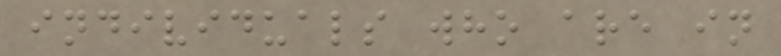individuals who are in
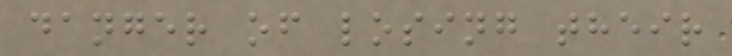danger of losing their
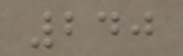240
